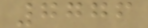7776
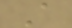A
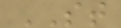ST
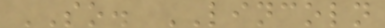SO. LINCOLN
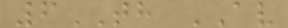6TH AV
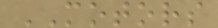MOTORS
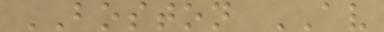BOSTON AV
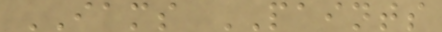IAMS PAINTS
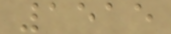1515
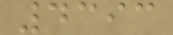4393
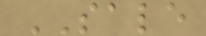SALE
